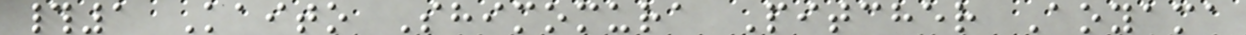#1 Kaito Shimomura Pitcher Aoyama
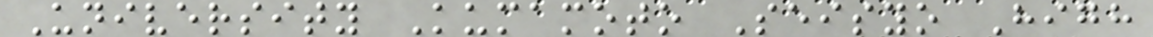University Kumamoto Seisyo High
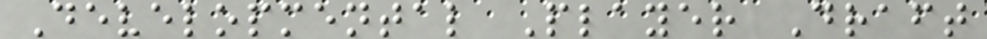Developmental Player Draft
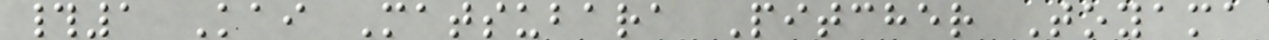#1 Kai Matsubara Pitcher Toyama
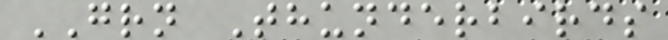GRN Thunderbirds
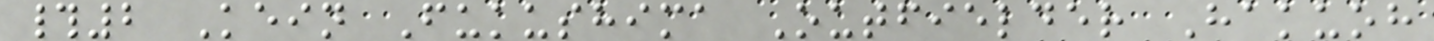#2 Kein Fukushima Outfielder Hakuoh
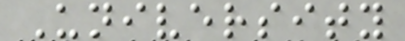University
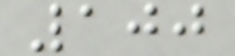100
